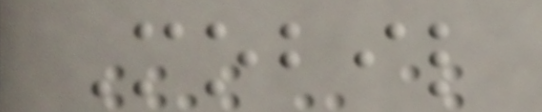Mobil
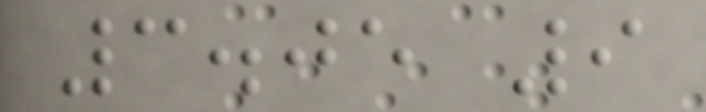3.05 9
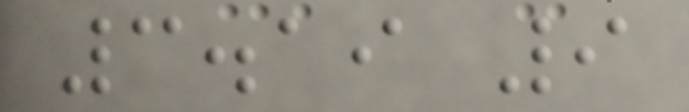3.19 9
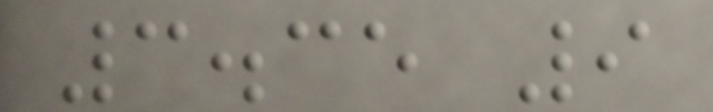3.35 9
